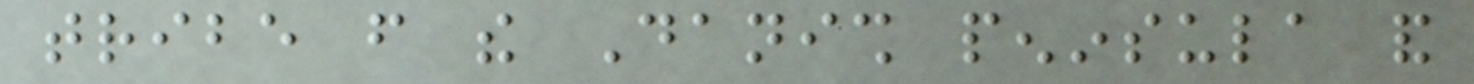tribe from the Danish peninsula and
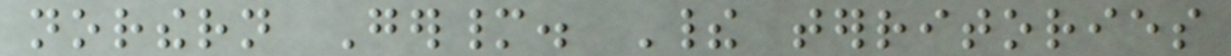northern Germany. Their territories
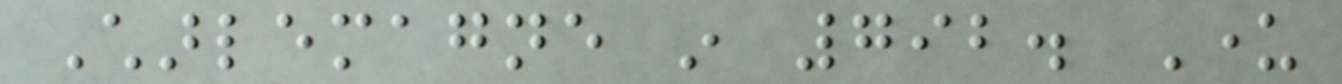Charlemagne in 792. Under
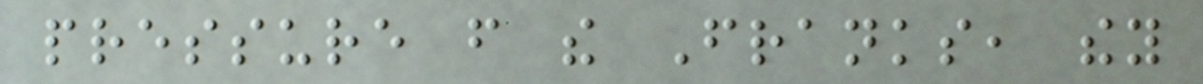pressure from the Franks, they
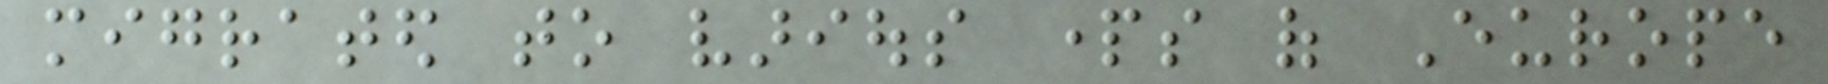migrated to various parts of Europe
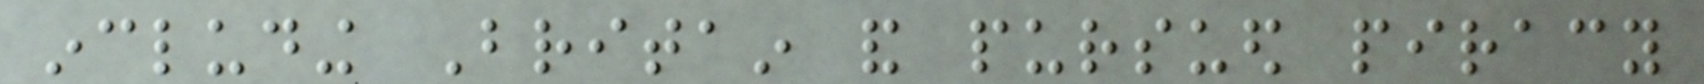including Britain and pursued piracy
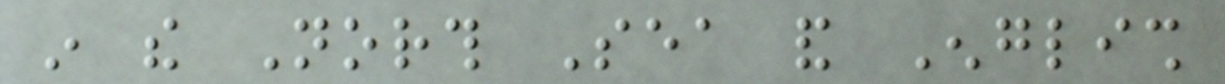in the North Sea and English
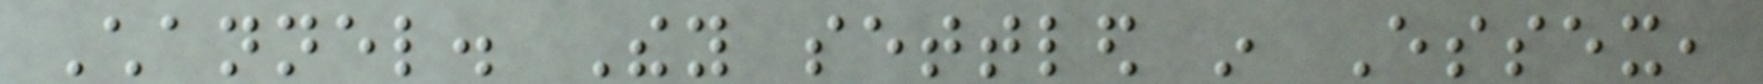Channel. They settled in Essex,
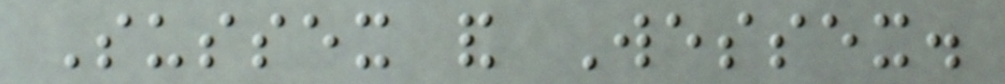Sussex and Wessex.
